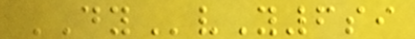DYvY6si
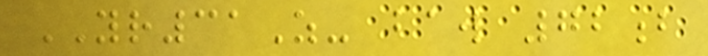YR31Z- baw 72b
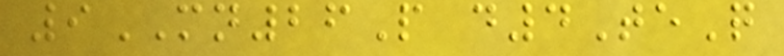9MN26P d4TeQ
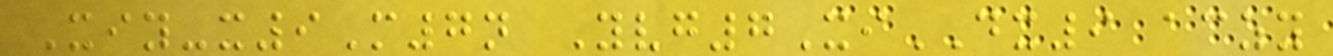Xiy-x9M7n Yvg7XiDX9 aczy
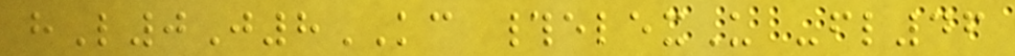hL0J8KC #elexU -fl46
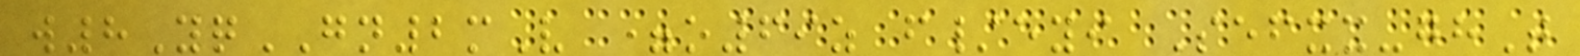w8YqGN2mV =o69z f/eyi Sefxx-ghT
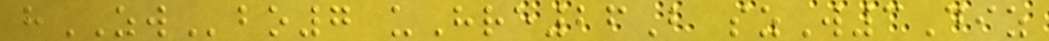hZWbo7 uHre26B szW3Diz
